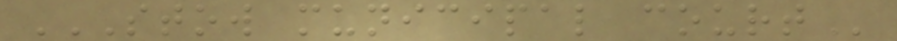STOW MUNICIPAL COURT
